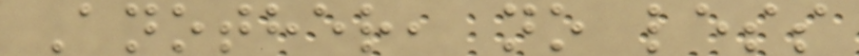Another, no less
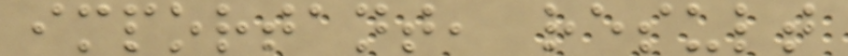important, result
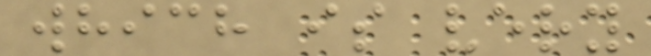which is very
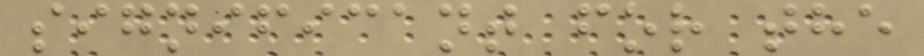significant for the
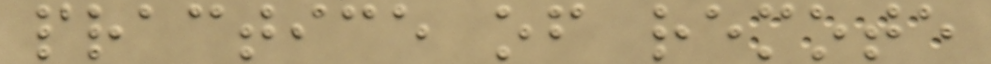practice of remote
